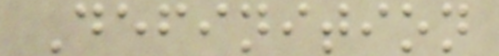Definition
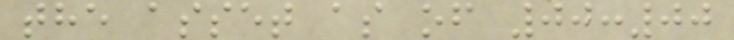the asset as of 00:00
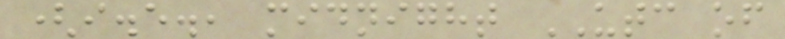(i.e., midnight UTC of
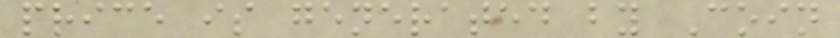price is generated by Coin
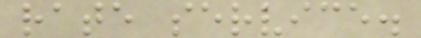rate service.
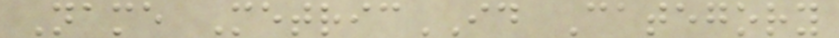Name MetricID Category
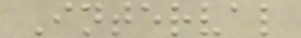Interval
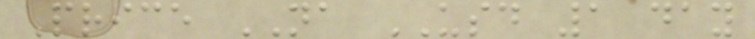Price NA USD 1 day
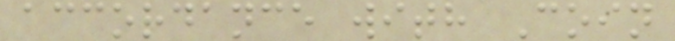accordance with Coin
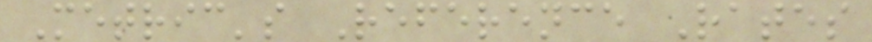Metric's Reference Rates
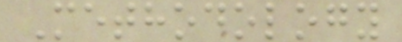Methodology
